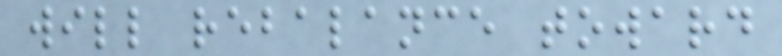will rebalance toward
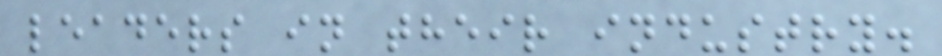leaders in their industry.
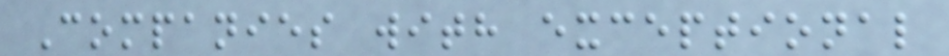Companies with exceptional
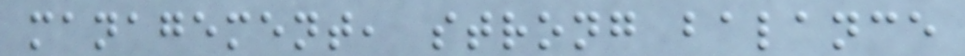management, strong balance
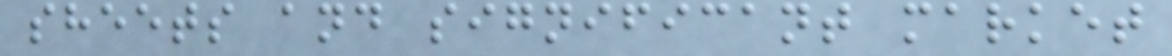sheets and significant market
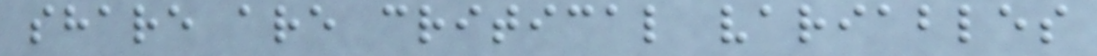share are critical variables
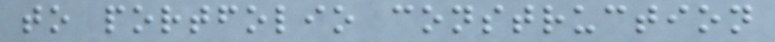to portfolio construction
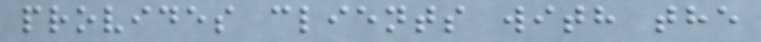provides clients with the
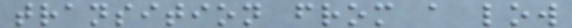transition from a low
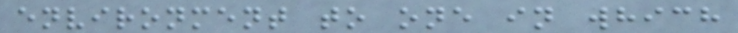environment to one in which
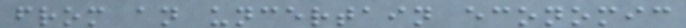from an uncertain economic
